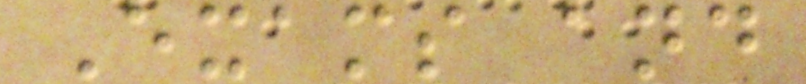Exams and
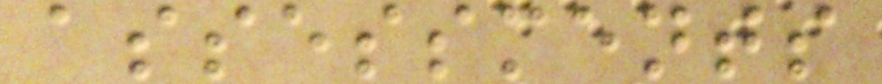assessments
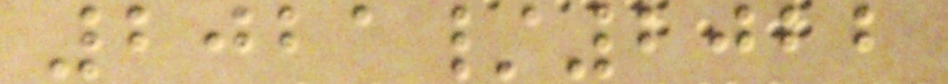2021/2022
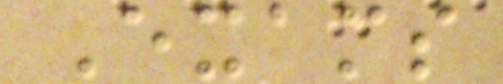Exams
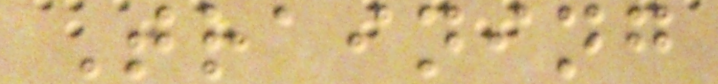Training
